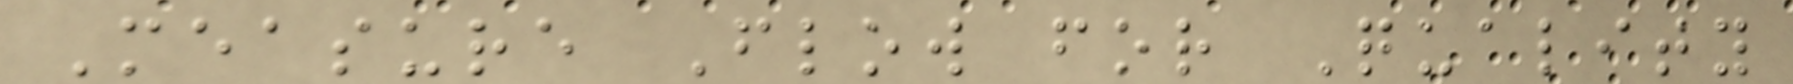Measure Flow for Quality
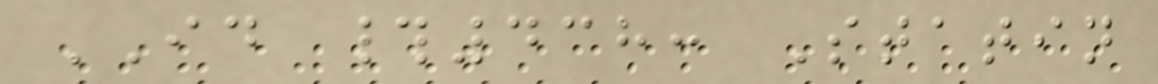ID #438: Statin
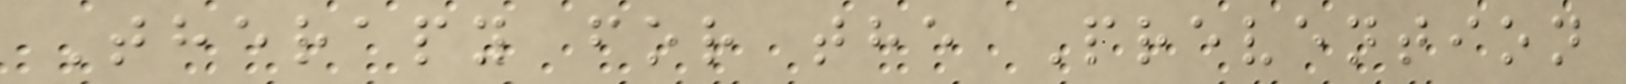Therapy for the Prevention
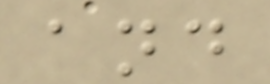and
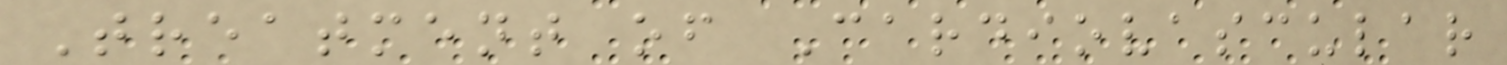Treatment of Cardiovascular
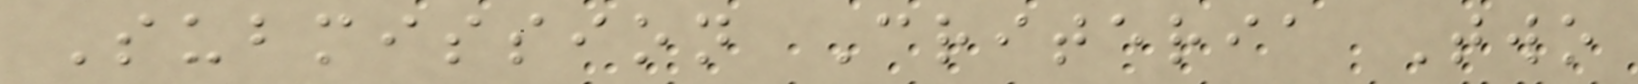Submission Criteria Two
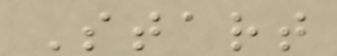Start
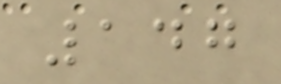147
